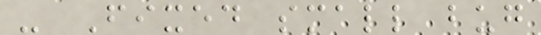- Fixed small bug
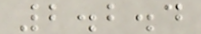2.2.4
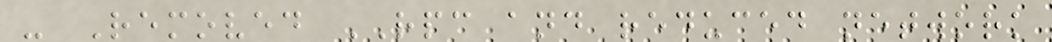- Removed RPC and reduced network
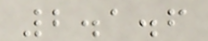2.1.6
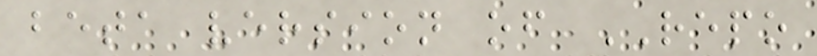beta version of REPO
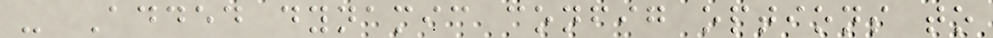- Added dynamic config options to
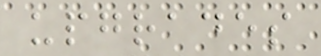upgrades
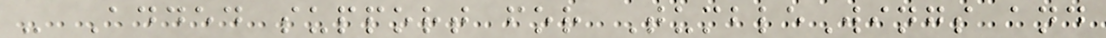- Added support for TumbleWings and
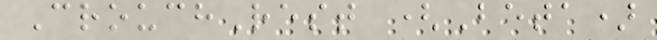CrouchRest (Beta)
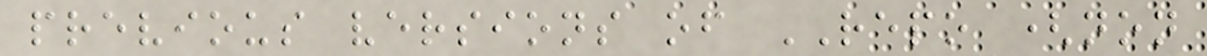previous versions of REPO (non
